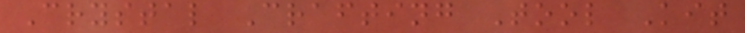Crystal Crafting Tool Kit
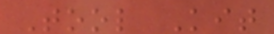Tool Kit
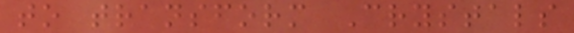to transform Crystals
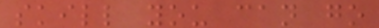skill you can go
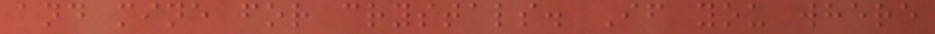and mine for crystals. If you where
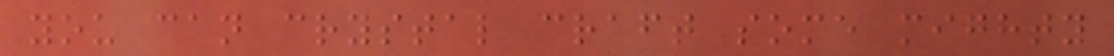you can crystal craft some mighty
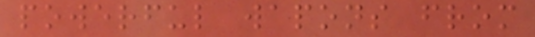powerful wapons from
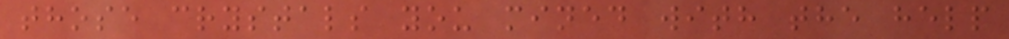those crystals you mined with the help
